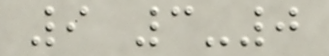9 3-0
